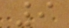9
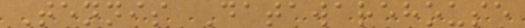Tennis Datawarehouse
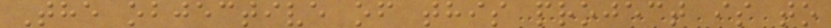The objective of this project is to
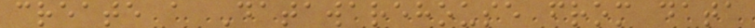create a Datawarehouse from data
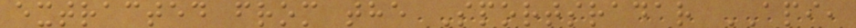extracted from the Sportsradar API,
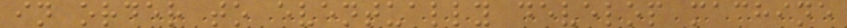in order to eventually develop machine
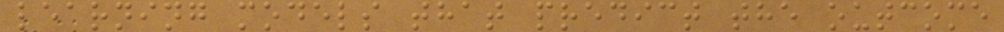learning models that predict the outcome
